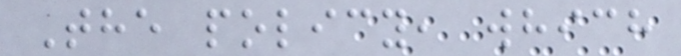The policy, which
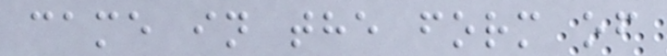came in the form of
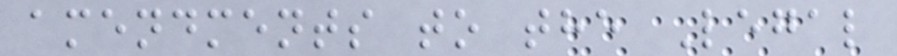amendments to the Legal
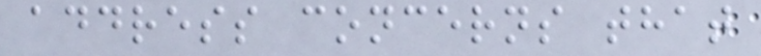address concerns that
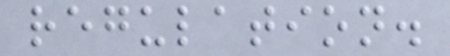regulation.
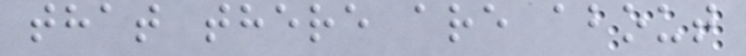that there are about
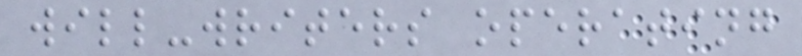will-writers operating
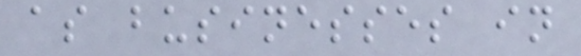as businesses in
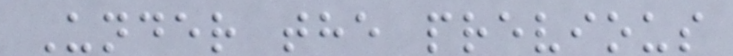Under the previous
